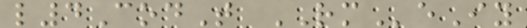l4CodT RMeIy
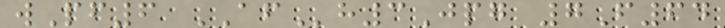wPf6 AFh3Jpg 7F64
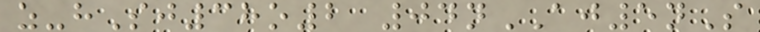z-hSj38o2 04nAJ5nS
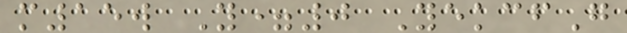m15w Y=0 YekcfG
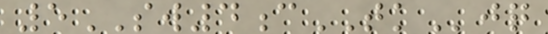5SW4cTKjq
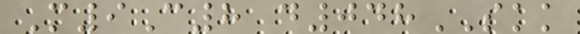M9C8 d048SKK
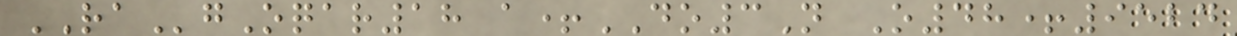RAgOqar18 a+DO3N O48+9524
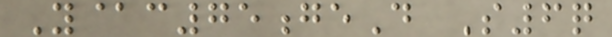Y@c75geD S6q
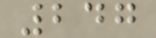247
